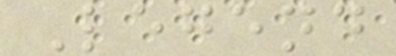Legend
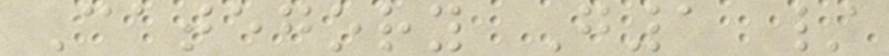Category G1 /
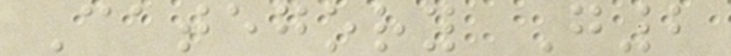Category G2
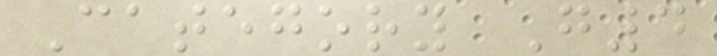Category G4
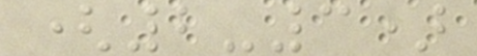(2-3)
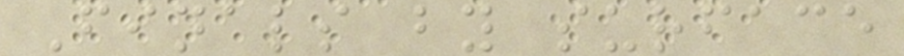Finals by surface
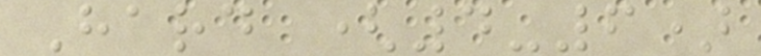Hard (4-6)
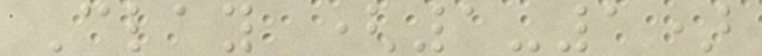Clay (1-1)
